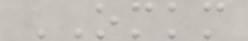OMKM
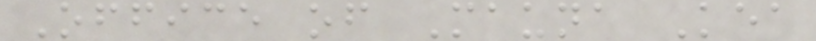Office of Mauna Kea
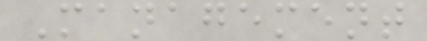Management
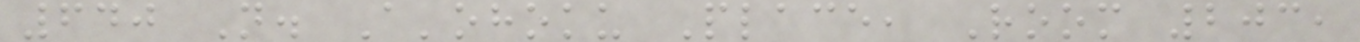640 N. A'ohoku Place, Room 203,
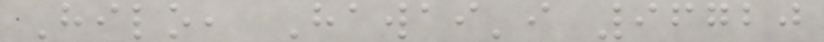Hilo, Hawai'i 96720
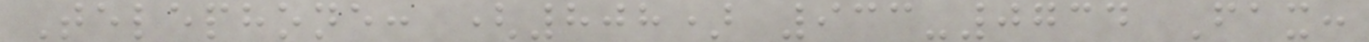Telephone: (808) 933-0734 Fax:
